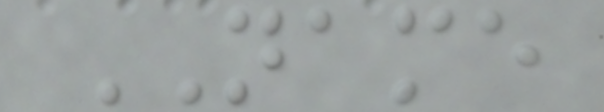NAME
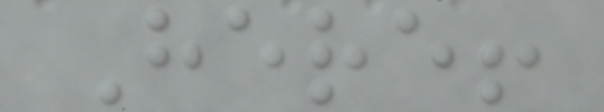Here!
